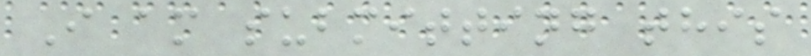I am submitting this
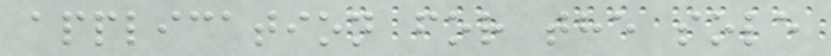application for the sole
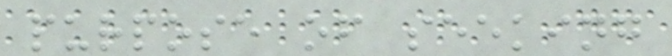purpose of seeking
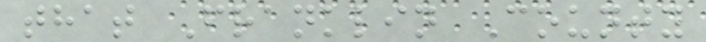that Franklin County
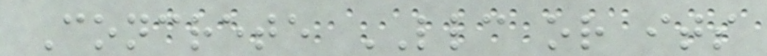Concrete LLC or its
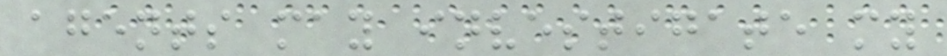agents may investigate my
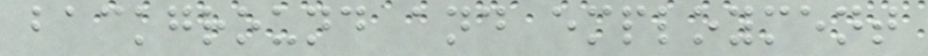background and employment
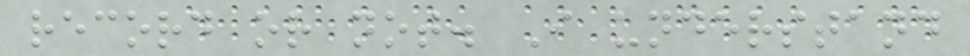record or not. I understand
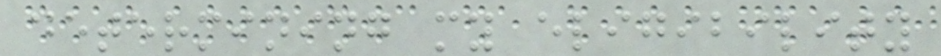determining my eligibility
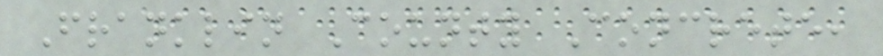Franklin County Concrete,
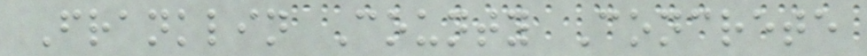Franklin County Concrete
